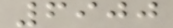6900
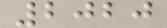2020
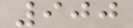900
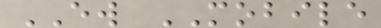EW MOBILE
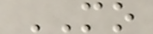MO
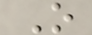O
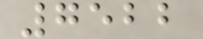7522
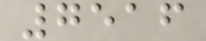7516
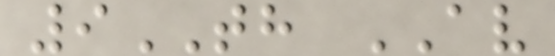9TH AV
